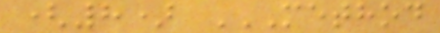(8) METHOD
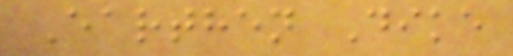Earthen Dike
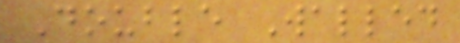Double Walled
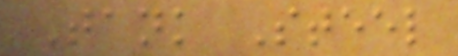Tank Steel
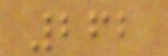262
